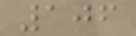106
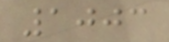1003
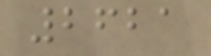2621
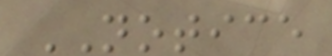NOTICE
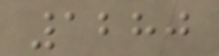1280
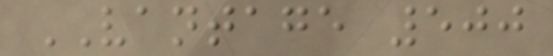VANTAGE 500
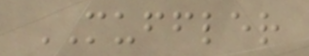MUFFLER
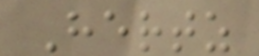Hertz
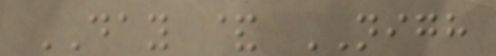DAY & NIGH
